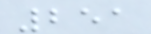251
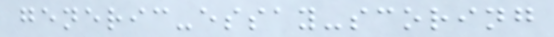generic-essay-scoring
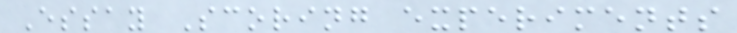Essay Scoring experiments
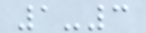1-3
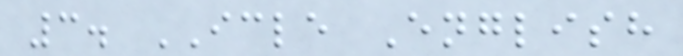3. ICLE English
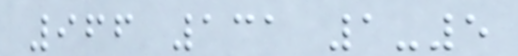966 131 1-5
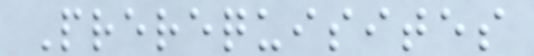Prerequisites
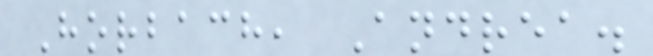Horbach, Andrea.
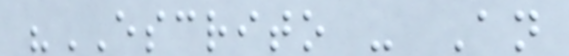"ESCRITO - An
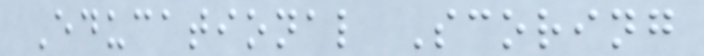Educational Scoring
